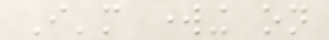I'm working on
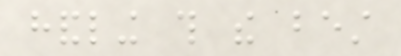handling this the best
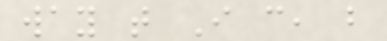way that I can, but
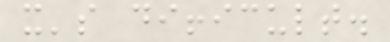it's difficult.
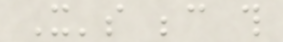It's because this
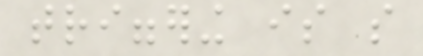triggering is so
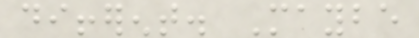different. Maybe
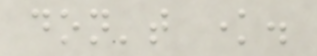don't know.
